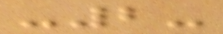-2-
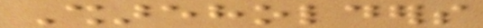Shareholders
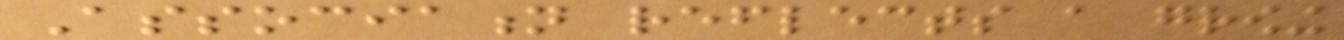Association reflects a growing
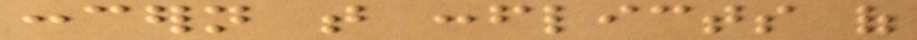concern that conflicts of
